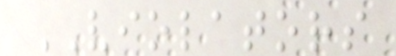VIOLATORS
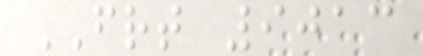FRT 9013
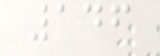146
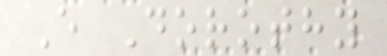E Dorothy
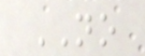NO
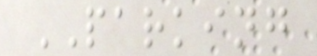PARKING
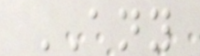ANY
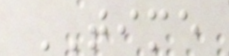TIME
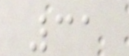31
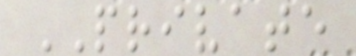PRIVATE
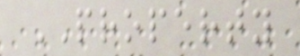PROPERTY
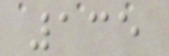135
